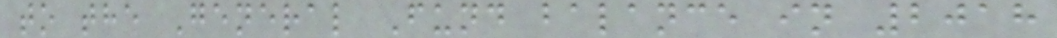to the General Fund balance in 2018
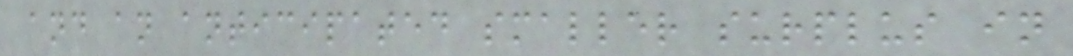and an anticipated smaller surplus in
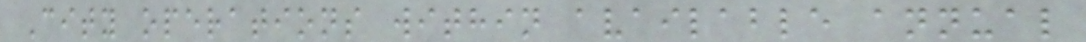City operations within available annual
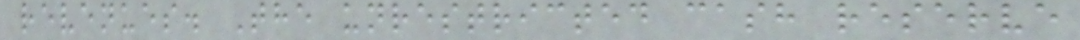revenues. The unrestricted cash reserve
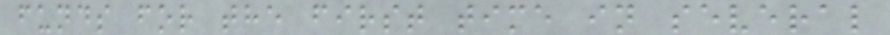funds for the first time in several
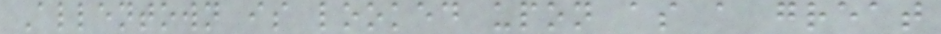Allentown is looked upon as a great
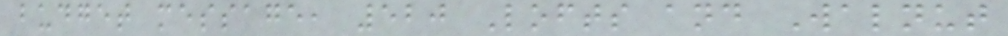budget message, 520 Lofts and Walnut
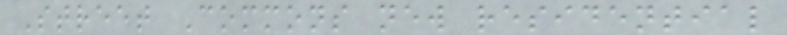Street Commons new residential
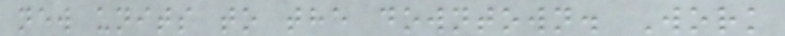new units to the downtown. Work
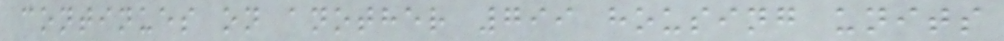continues on another 799 housing units
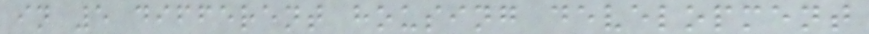in 5 different housing development
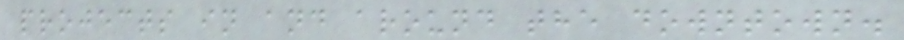projects in and around the downtown.
